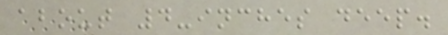about 4-inches deep.
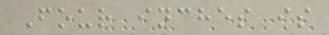Four inches is
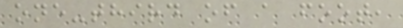one-third of a foot,
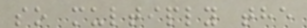so multiply the
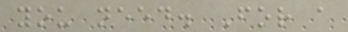you need. For a
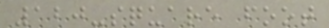120-square foot
